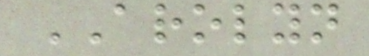AROLYN
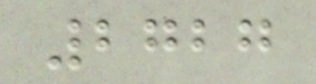2727
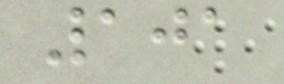101
